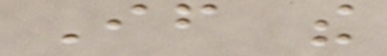If the
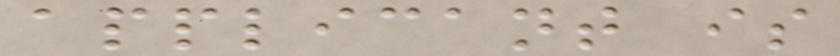applicant is
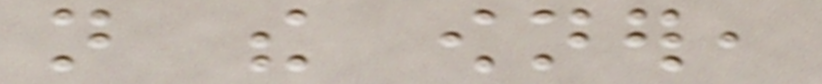not the owner,
